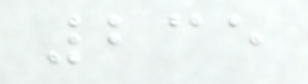235
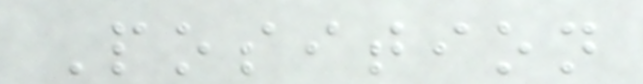Position
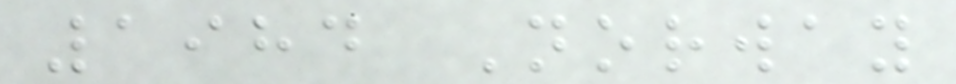1984 Norway
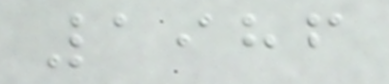1986
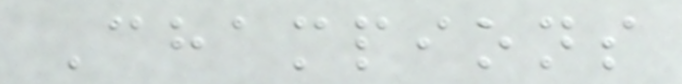Champions
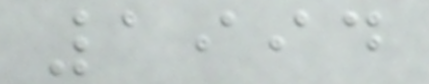1994
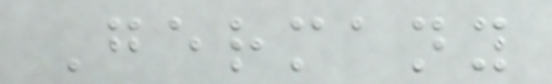Germany
